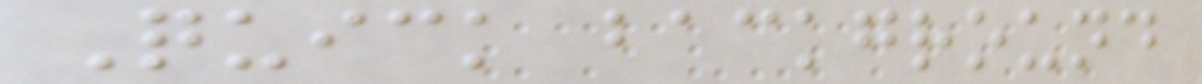Quick background
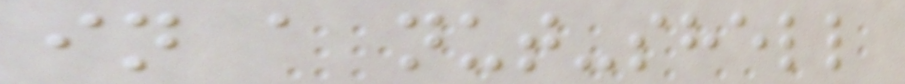in a nut-shell
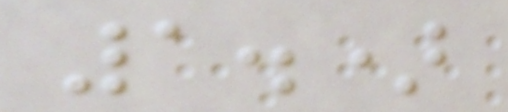1.)
